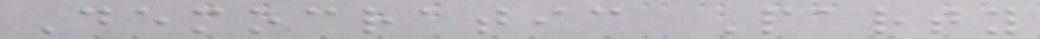Democratic Party
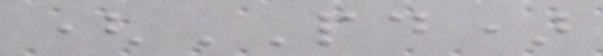(PD)
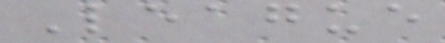League
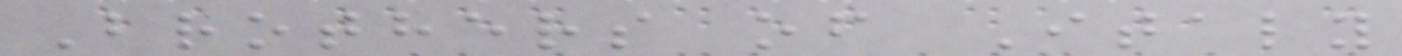Brothers of Italy
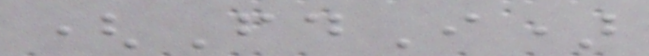(FdI)
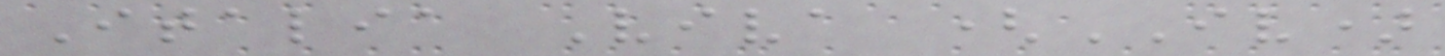Italia Viva (IV)
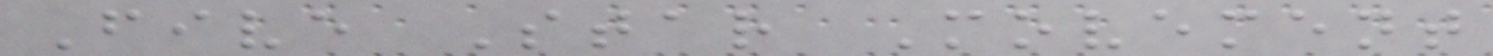Five Star Movement
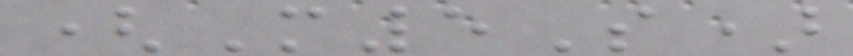(M5S)
